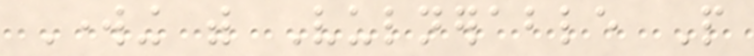Working with Vulnerable People
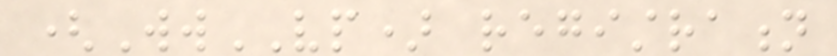(WwVP) registration
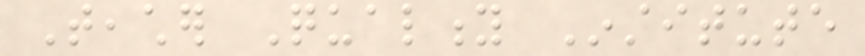Teacher Quality Institute
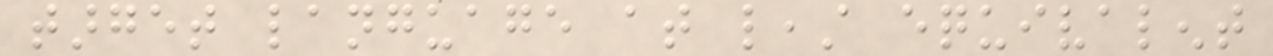target language at least equivalent
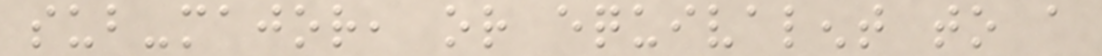sub-major, or equivalent to a
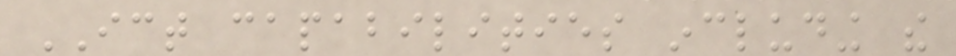ICT capabilities including the
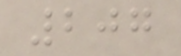207
